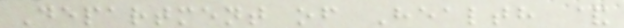Department of Health &
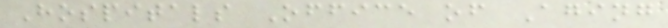Hospitals Office of Aging
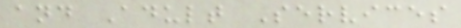and Adult Services
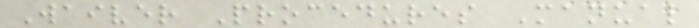Waiver Procedures Manual
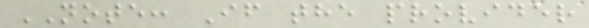NOTE: If the provider
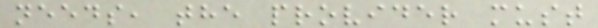needs, the provider must
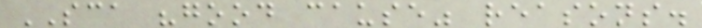SCA "good cause" reasons.
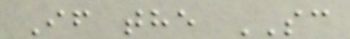If the SC
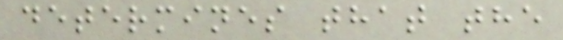determines that the
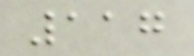117
